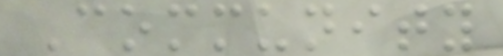Community
